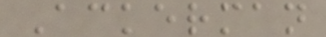Ackerman
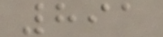891
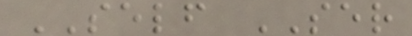SELF SER
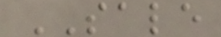SALE
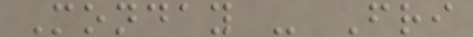Monday - Fri
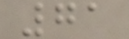71
